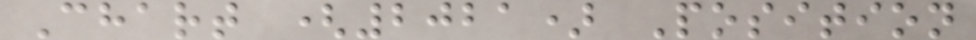Chart (2021) Position
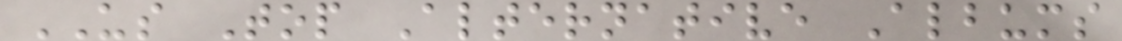US Top Alternative Albums
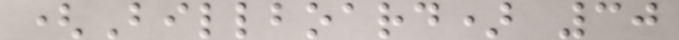(Billboard) 30
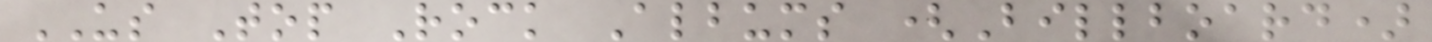US Top Rock Albums (Billboard)
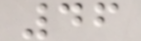46
